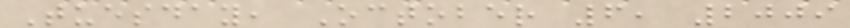Tuesday, October 6, 2009
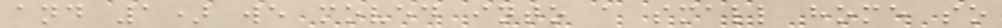and 1) we moved into a small home so
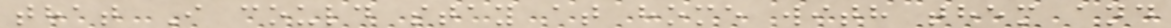that I could stay at home with them and
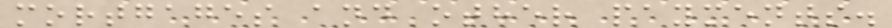mortgages and other payments.
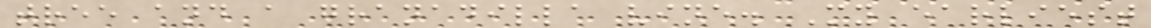tree and a granadilla vine. My earliest
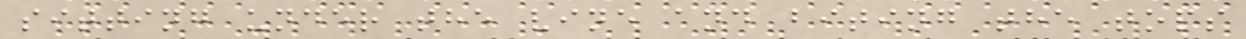sitting under the vine and biting the tops
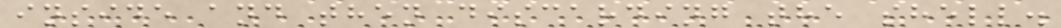inside and then discarding the shell.
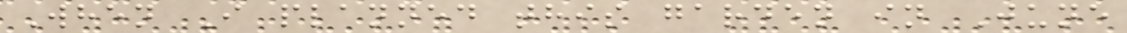When I planned this garden in June
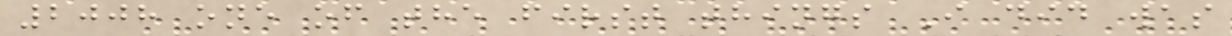2008 one of the first things I did was
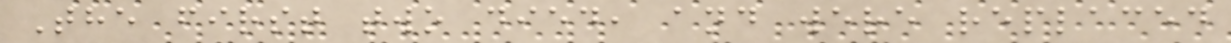The first two died, and were replaced
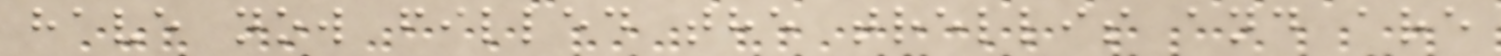have now filled the trellis and are
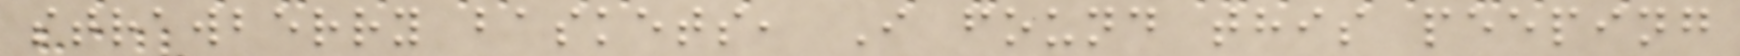strawberry baskets, I found this peeping
